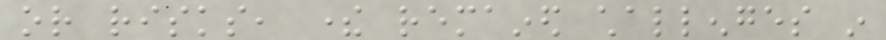or risks, there remained challenges in
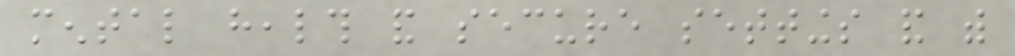mental health and secure settings and with
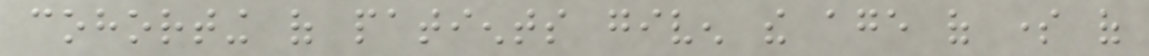cohorting of patients given the age of some of
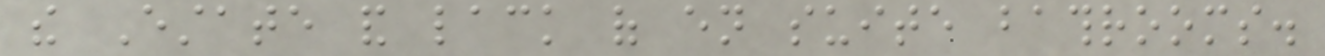the Estate and lack of en suite bathrooms.
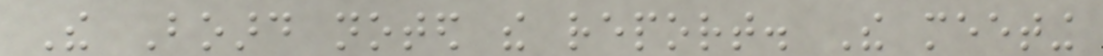The Board noted the report. The meeting
